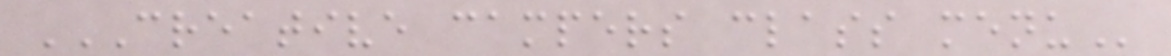CREATIVE CAMPERS CLASS MENU
